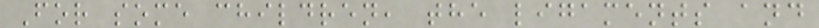For some children, the ligaments and
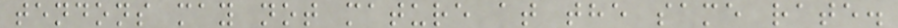tendons may not mature at the same rate.
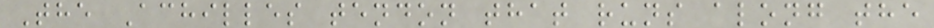The Achilles tendon that runs along the
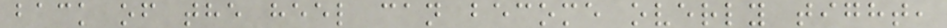back of the heel can become overly tight,
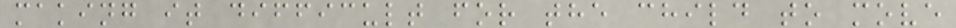making it difficult for the child to move
